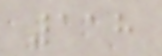118
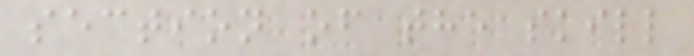section of the skill
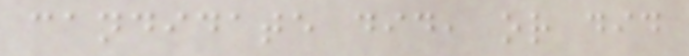candidate did, or did
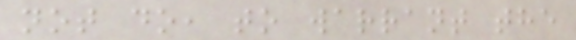not do, to warrant the
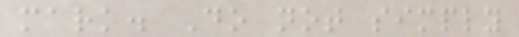mark. Do not simply
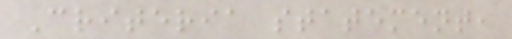Criteria statement,
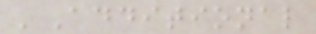'Additional
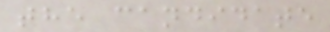the candidate
